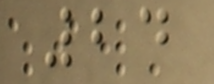24
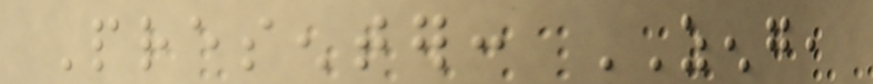Presenter: ZENG,
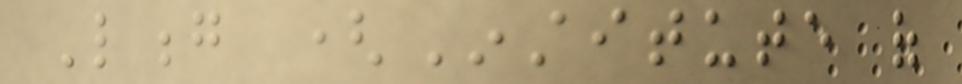Long (Institute of
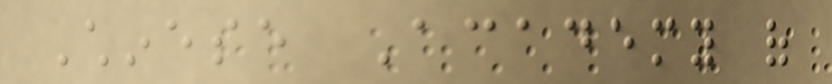Chinese Academy of
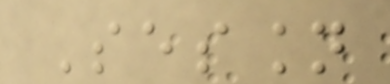Session
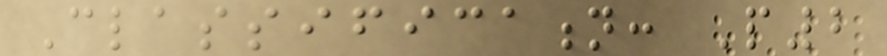Classification: P2
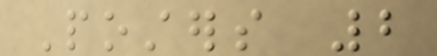Posters 2
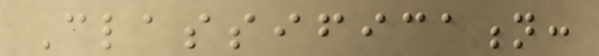Classification:
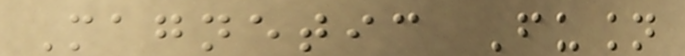Magnetic Fusion
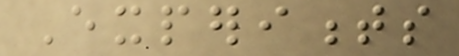Experiments
